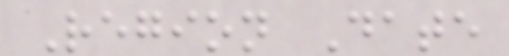Region Date
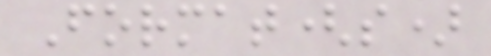Format(s)
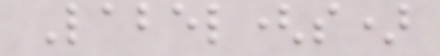Label(s)
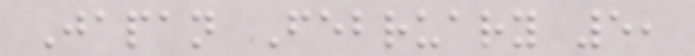Japan February 5,
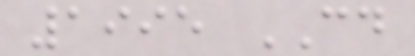1995 CD
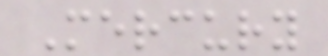Mercury
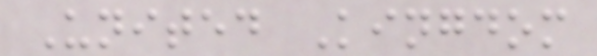United Kingdom
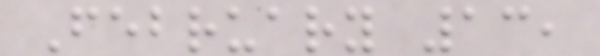February 13,
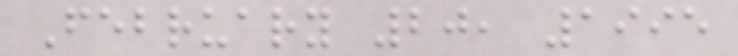February 20, 1995
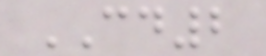CD2
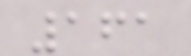161
